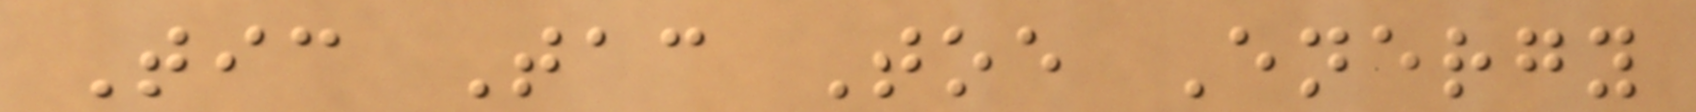Tic Tac Toe Energy
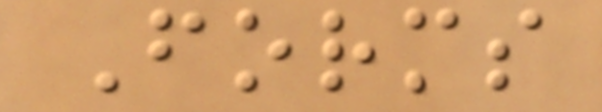Forms
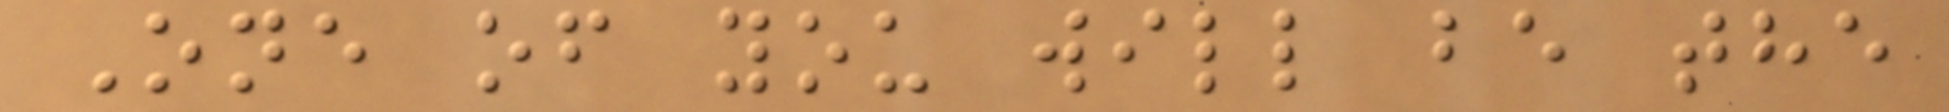One of you will be the
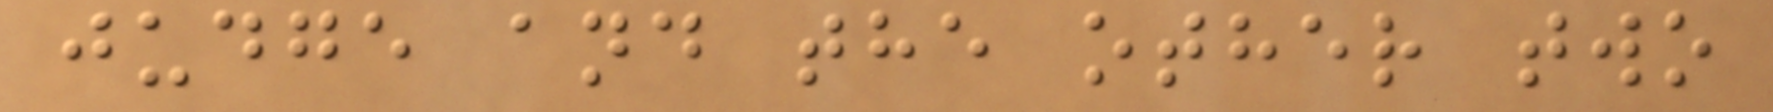judge and the other two
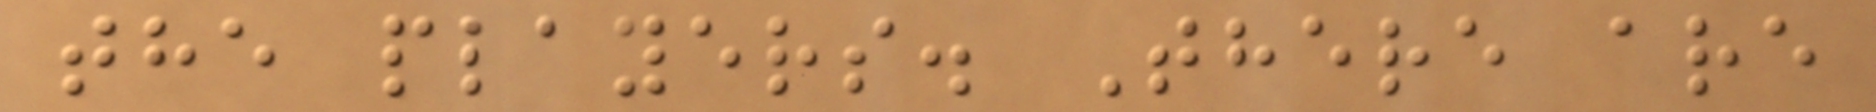the players. There are
